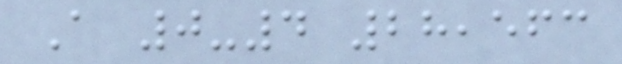A 0-4 28,563
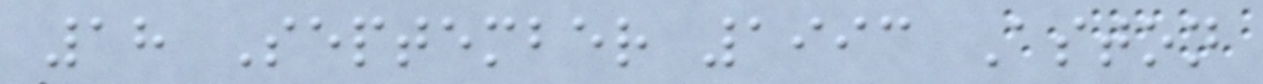18 September 1993 Aston
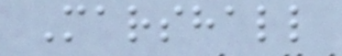Marshall
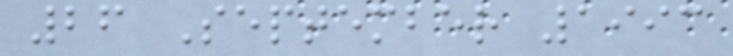26 September 1993
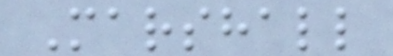Marshall
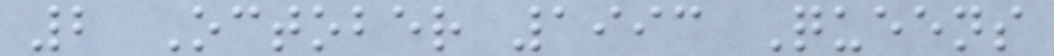2 October 1993 Queens
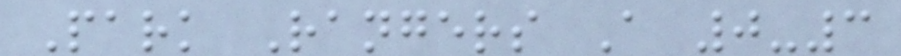Park Rangers A 0-3
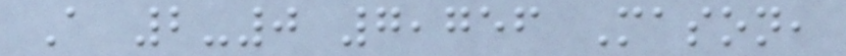A 2-0 7,756 Mason,
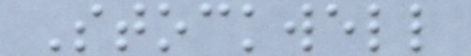Stockwell
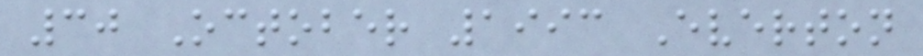30 October 1993 Everton
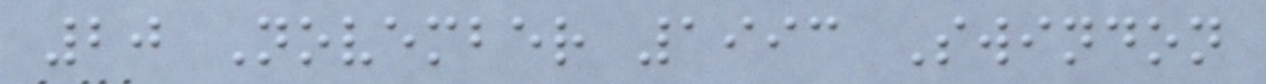20 November 1993 Swindon
